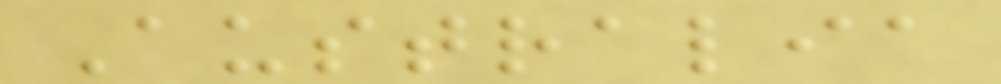Australia
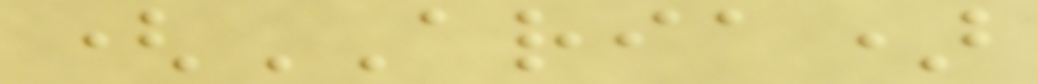(ARIA)
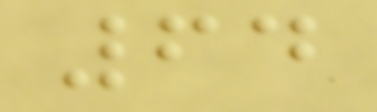64
